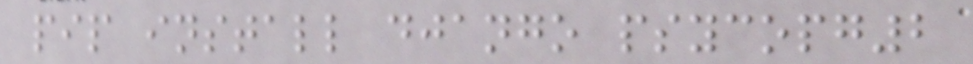pip install django psycopg2
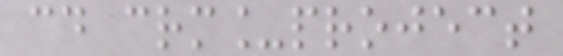cd crm_project
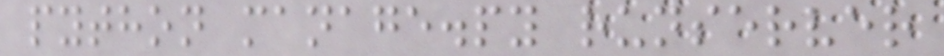python manage.py runserver
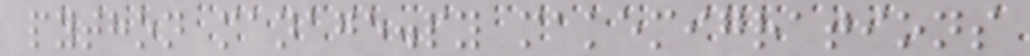python manage.py makemigrations
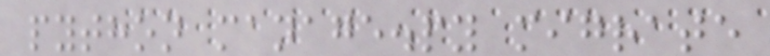python manage.py migrate
